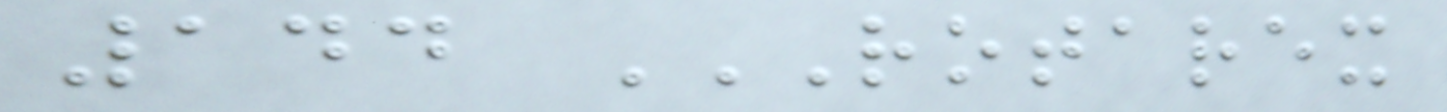144 ROTAREX
